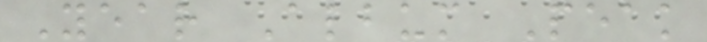Year Album Peak
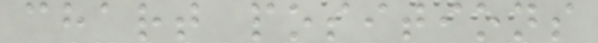chart positions
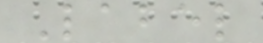Label
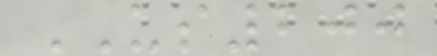US200
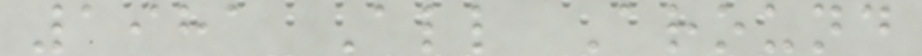1981 All Around
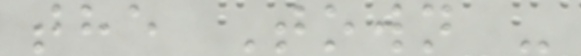the Town -
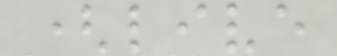(live
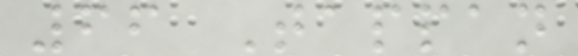66 Tappan
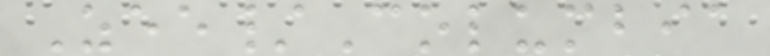Zee/Columbia
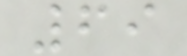69
